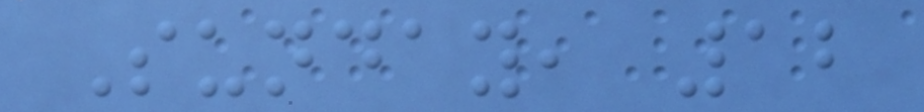Sunday, 12
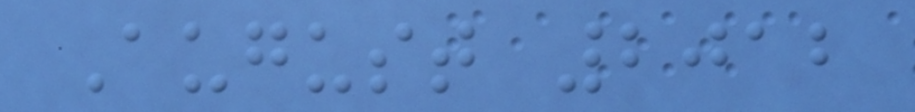August 2012
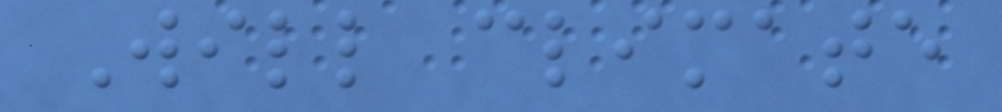Will climate
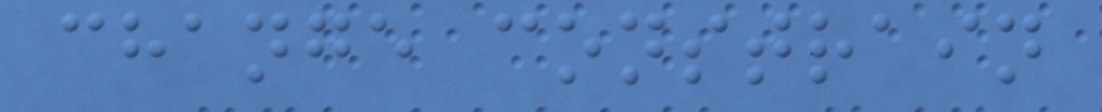change constrain
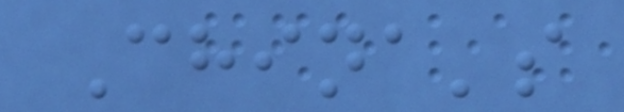China's
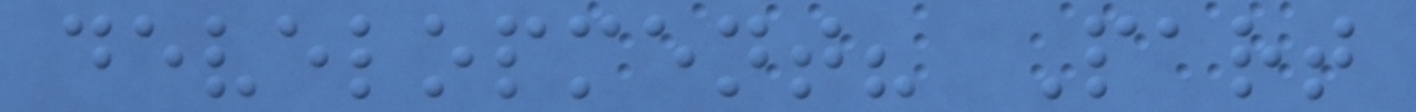development? Part
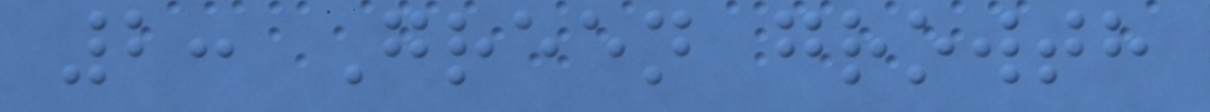2: Green growth
